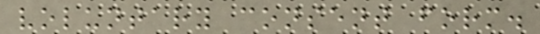voluntary consent form.
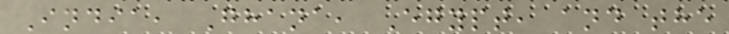India, Ghana, Egypt, and the
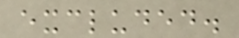excluded.
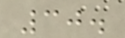30.
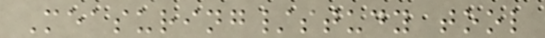Measuring/study tool
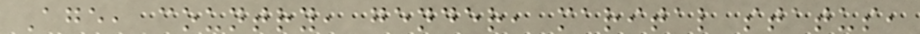Age, country, gender, marital status,
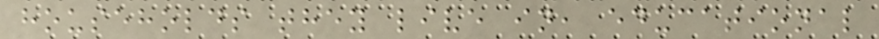households they live in, educational
